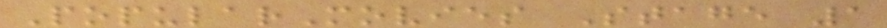PopularMovies Stage 1
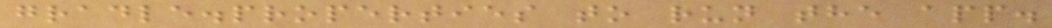gradle.properties to run the app.
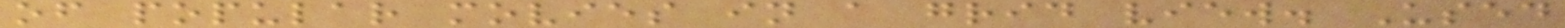of popular movies in a grid view. Used
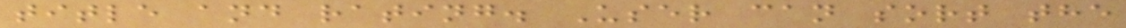title and rating. User can sort the
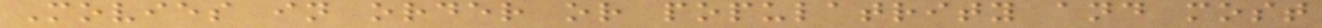Movies in order or populatrity and most
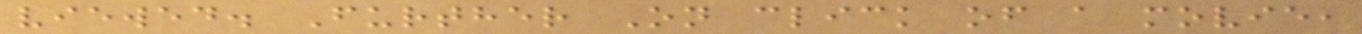viewed. Further On click of a movie,
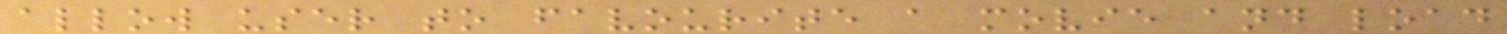allow user to favourite a movie and load
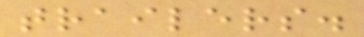trailers.
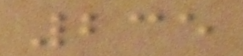235
